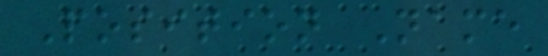Position Name
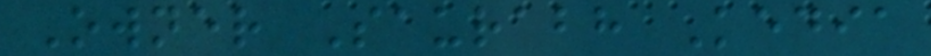Owner Saurabh Kedia
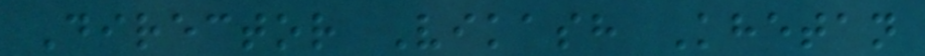Director Vikash Khetan
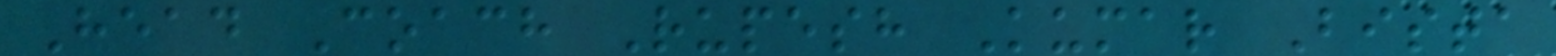Head Coach Rupesh Kumar Bista
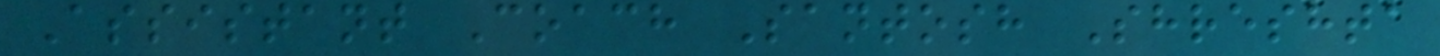Assistant Coach Santosh Shreshta
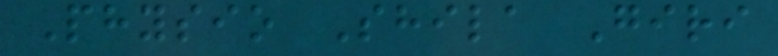Physio Shila Giri
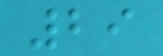29
